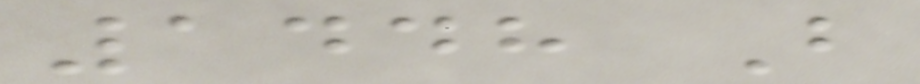1448 B
